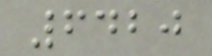6420
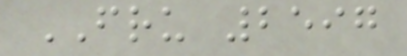FRU 2597
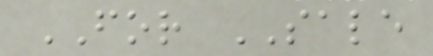FOR SALE
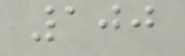100
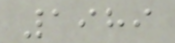1989
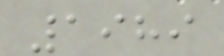1989
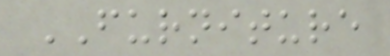FURNITURE
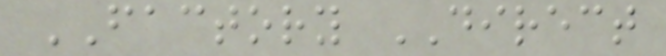FACTORY DIRECT
